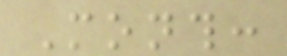Month:
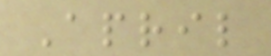April
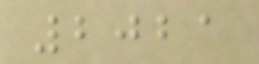2021
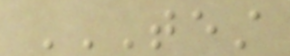TEST
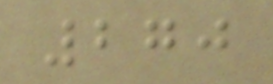270
